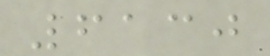6130
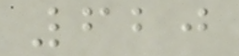620
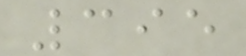395
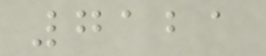7121
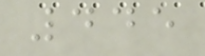445
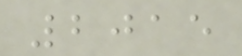2015
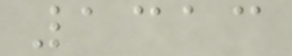1313
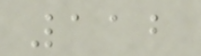112
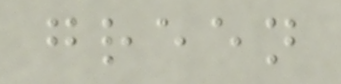green
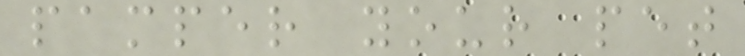pamper your pet
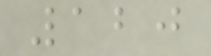120
